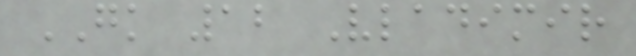GK 12 Vladimir
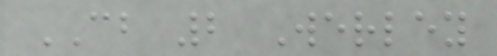CB 2 Werley
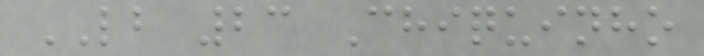LB 23 Chiquinho
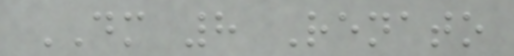DM 8 Renato
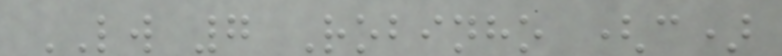LW 7 Robinho (c)
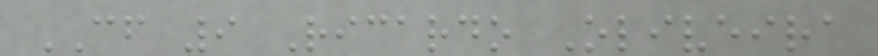CF 9 Ricardo Oliveira
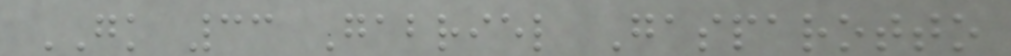GK 33 Gabriel Gasparotto
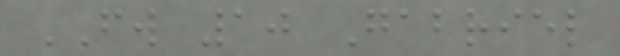FW 10 Gabriel
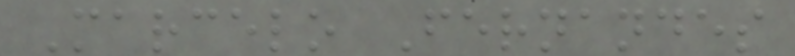Marcelo Fernandes
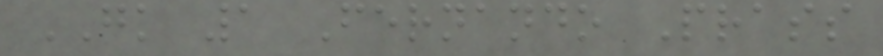GK 1 Fernando Prass
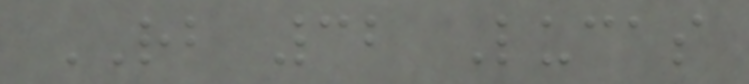RB 32 Lucas
